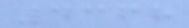4368
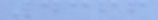4366
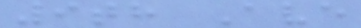9th Ave
